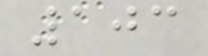103
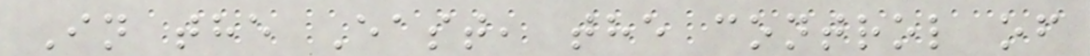In the East, the control of
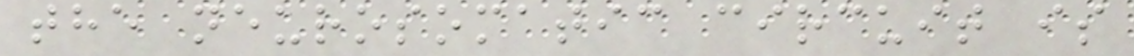the neurosomatic circuit is
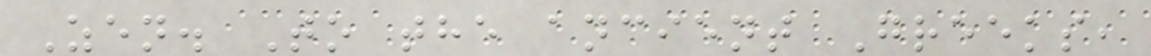Zen. To the ancient Greeks,
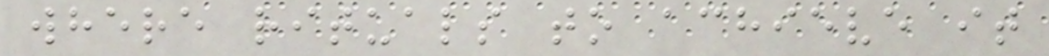where rituals to achieve it
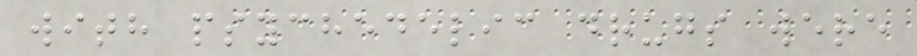with psychedelic drugs were
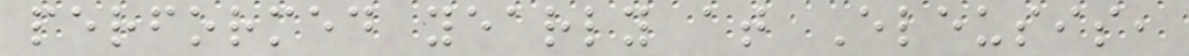performed yearly at Eleusis,
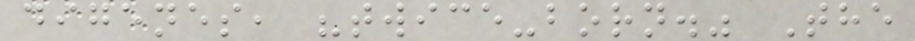digenes, "twice-born." The
